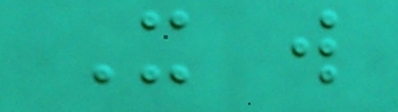It will
